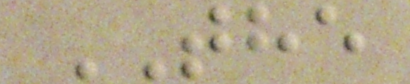THE
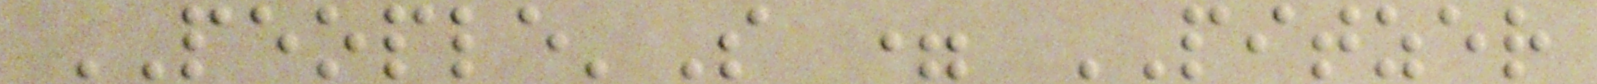PEOPLE'S = PITZER
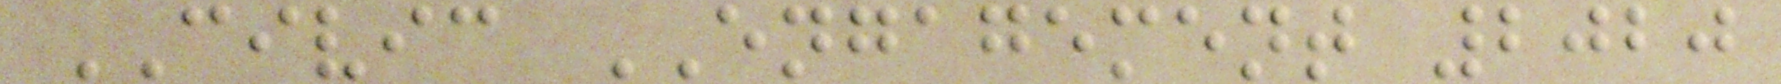CIVIC ENGAGEMENT 2020
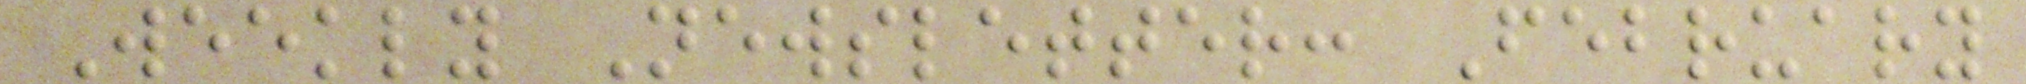Weekly Newsletter: February
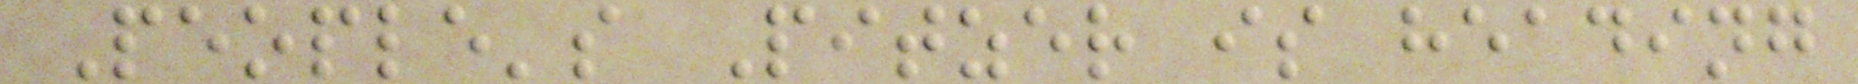People's Pitzer is heading
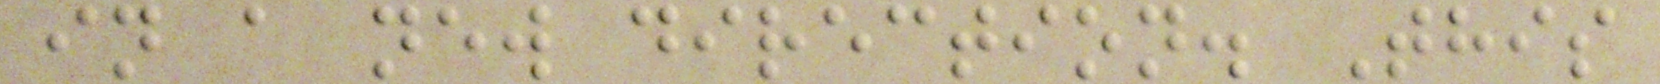in a new direction. This
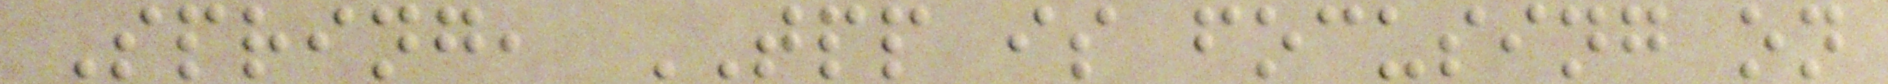Spring, TPP is focusing on
